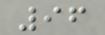96
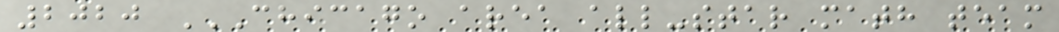2020 CHICAGO AREA ALL-STAR MATH TEAM
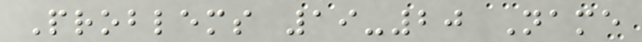Problems 19-20 Name
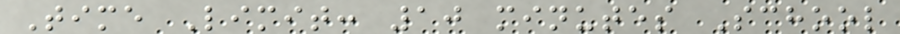Time Limit: 10 minutes School
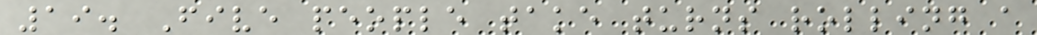19. Five people take turns rolling a
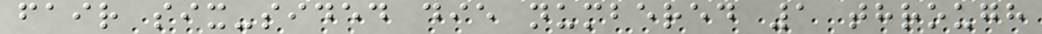fair six-sided die numbered 1 through
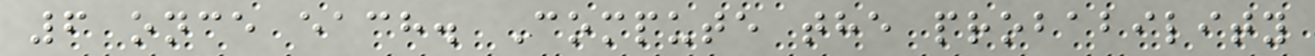6 once each. Compute the probability
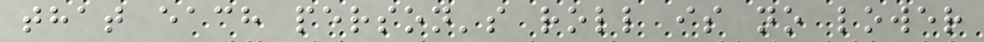that each person's roll is no lower
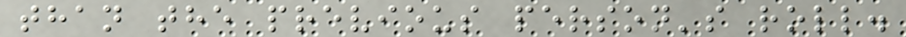than the previous person's roll.
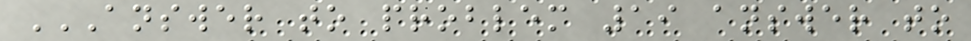ANSWER TO PROBLEM 19 ANSWER TO
